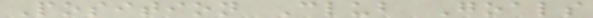Position Club Goals
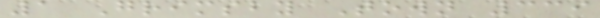1 Grimsby Town 339
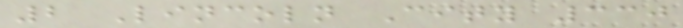2 Lincoln City 330
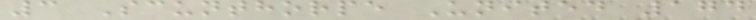3 Scunthorpe United 174
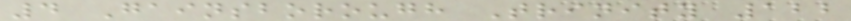4 Gainsborough Trinity 122
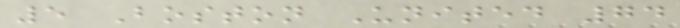5 Boston United 74
